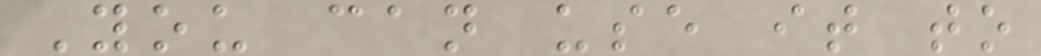You can use it to
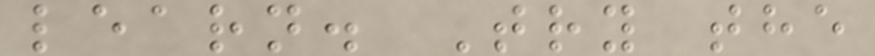learn. Try the
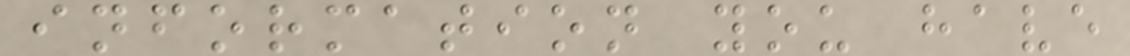information you have
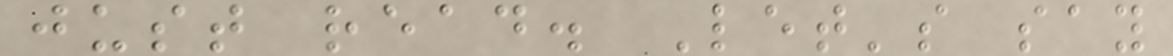just read. Let's say
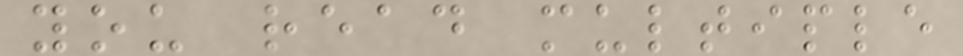you read multiple
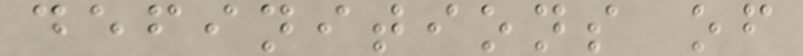definitions of
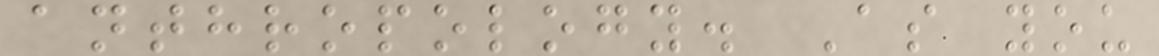anthropology. As you
